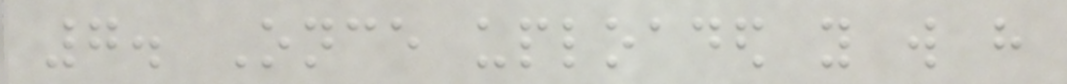7. Once uploaded you will have
